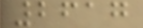2617
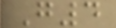G4
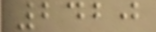2420
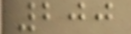200
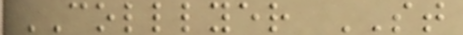COLLLYER ST
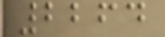2264
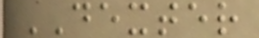DEXTER
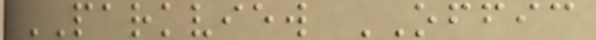PARKVIEW OFFIC
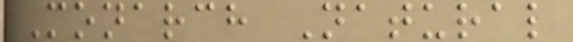Monarch Natural
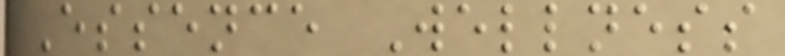Essence Wellness
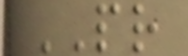PR
